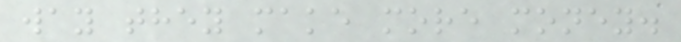way they make more money.
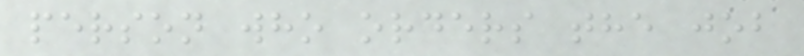person who orders the job
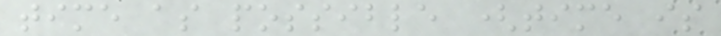time as possible (time is
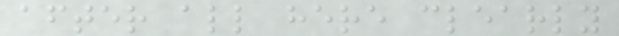after all here clearly
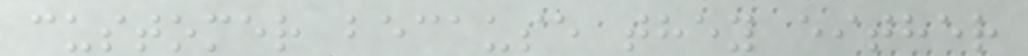customer because they either
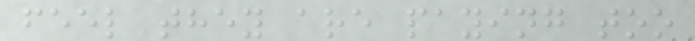feel they are paying too
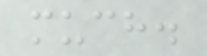much.
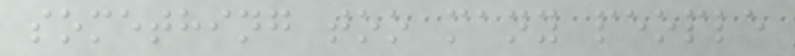something too many people
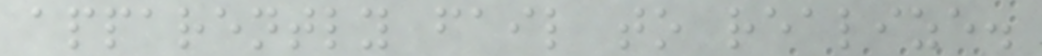apparently fail to realize.
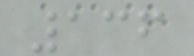136
